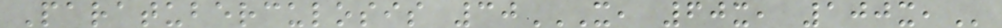Paratuberculosis 30X, 60X, 100X,
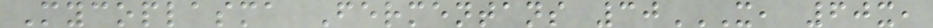Mycoplasma Fermentans 30X, 60X,
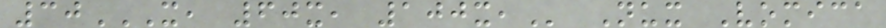30X, 60X, 100X, Nux Vomica
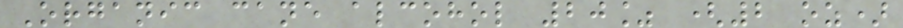Organic cane alcohol 20% (2 oz)
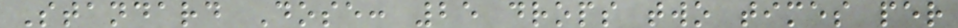Standard Dose: 25 drops two times per
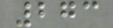273
